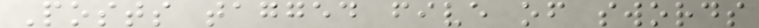Posts tagged five of swords
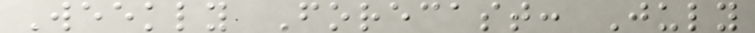Weekly Forecast: July
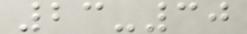23-30
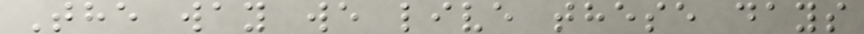The way we live these days
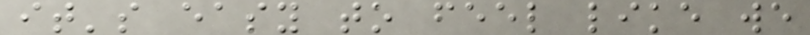it's easy to feel like we
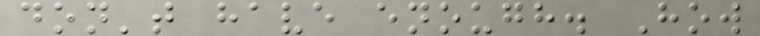don't have enough. How
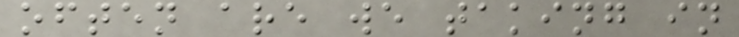often are we taking in
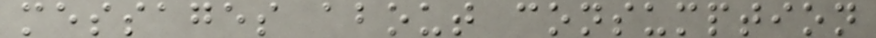messages about consumption
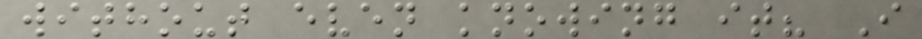without even knowing it? I
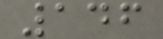146
